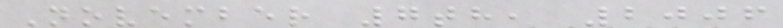November 7th, 2006
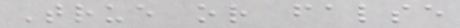True or false
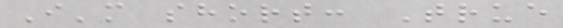I'm short: True
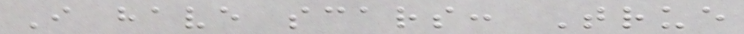I have scars: True
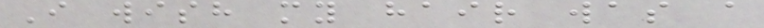I wish my hair was a
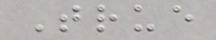True
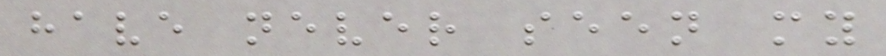have never seen my
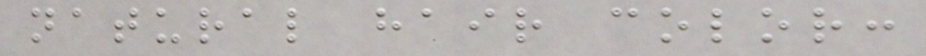natural hair color:
